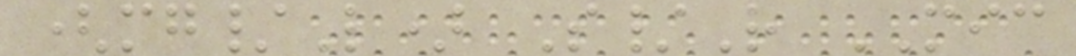(mg/L) S/R MIC
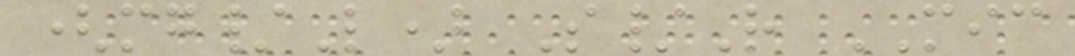(mg/L) S/R MIC
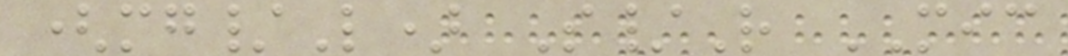(mg/L) S/R MIC
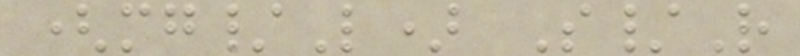(mg/L) S/R
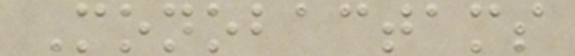Monobactams
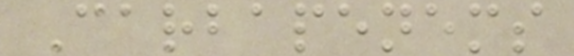Carbapenems
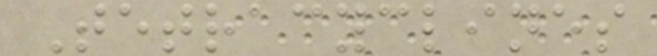Tetracyclines
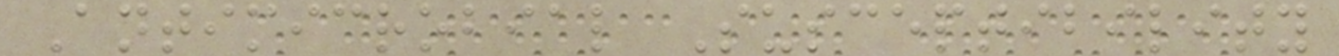Antimicrobial Susceptibility
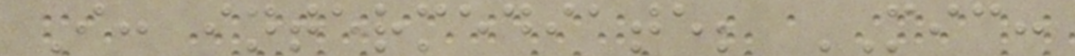I: intermediate; MIC:
